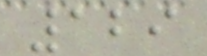129
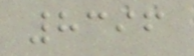8396
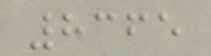8365
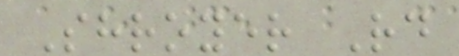Shroyer Rd
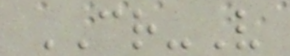CR-V
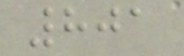801
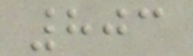803
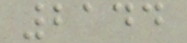2144
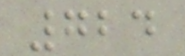724
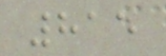815
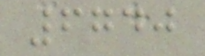6740
